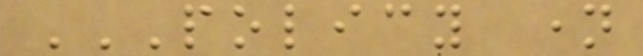POLICY NAME
